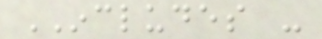INCLUDES -
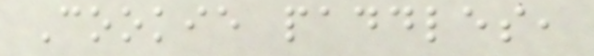Cookie paddles,
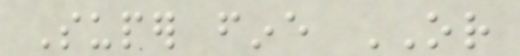Super fine OR
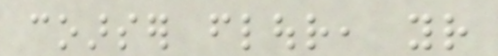coarser flour, your
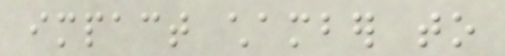impact chamber to
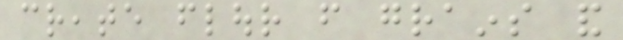create flour from grains and
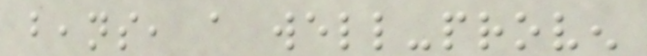beans, a well-proven
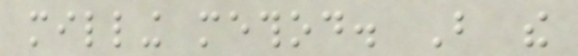milling method. But the
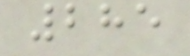285
